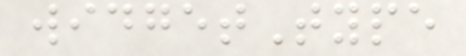widgetType
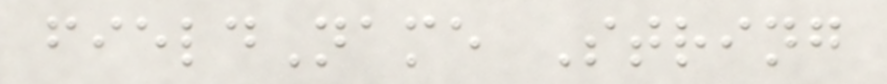fieldName String
